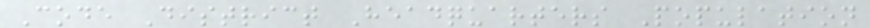Code District Headquarters Population
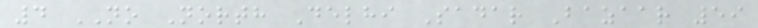4 NO North Delhi Sadar Bazaar 59
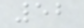52
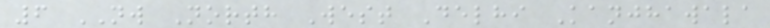6 NW North West Delhi Kanjhawala
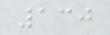130
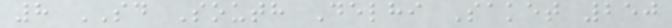8 SD South Delhi Saket 250
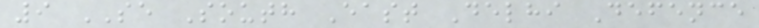9 SE South East Delhi Defence
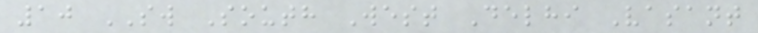10 SW South West Delhi Vasant
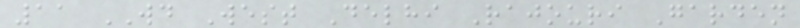11 WD West Delhi Rajouri Garden
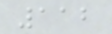112
